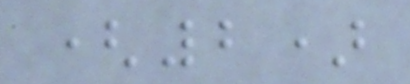(2)
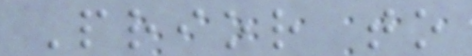Prior to
